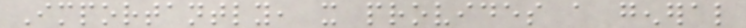Importantly, it provides a general
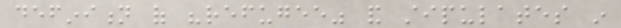definition of "refugee" and stipulates in
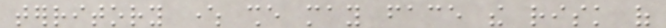territory where she may face the risk of
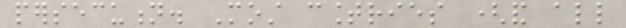persecution. Most countries (and all
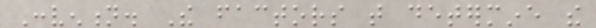Convention. The factors that determine the
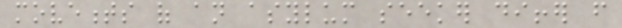movements of an asylum seeker differ from
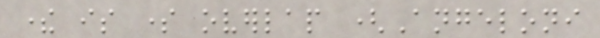there is some overlap (Angeloni
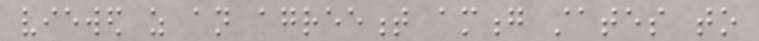viewed as an agreement among states to
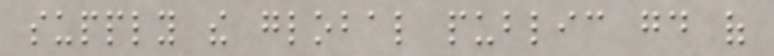supply the global public good of
